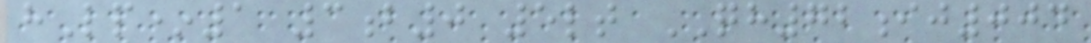hLp*1 3b0 5lt QH72ij004
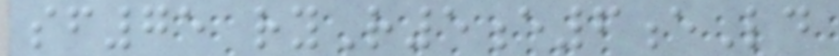sf75 ryR5e6eLd
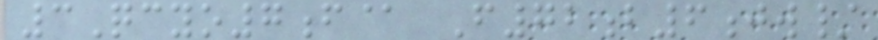3Qcyo7f@ F72b6jw/
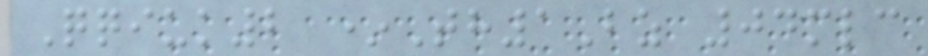Qqiuk2 *Th1Bz 04mlc
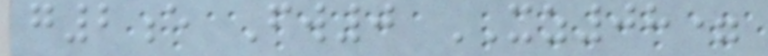g2e Fw0 XZ08=
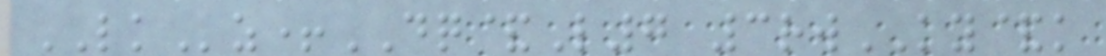LKz+DQ&L7 3rwKY&k
